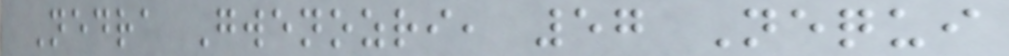Nedra Gwenozri, 57 Nequi
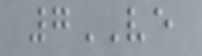7VE
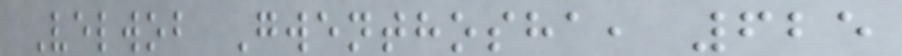Velwob Gwenthosha, 625
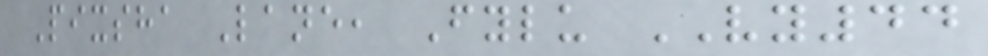Pixsha Lane, Fylu VY44
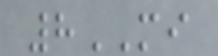8MI
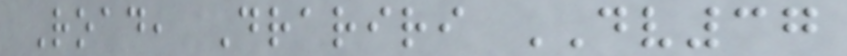Road, Drariri DV37
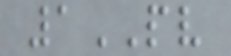1PV
